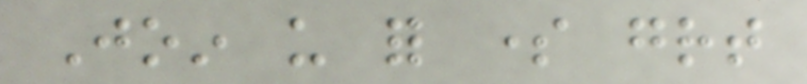Join us for some great
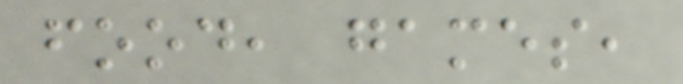food, games,
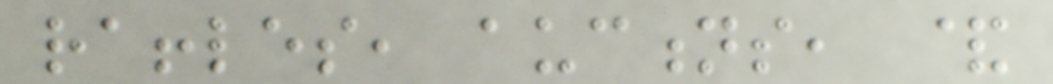raffles, auctions, &
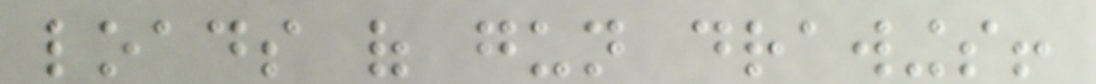loads of gun drawings!
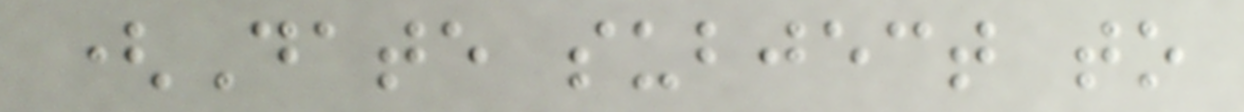(Date subject to
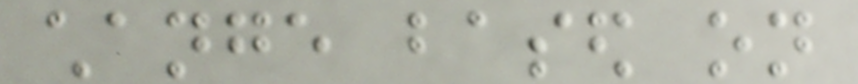change based on
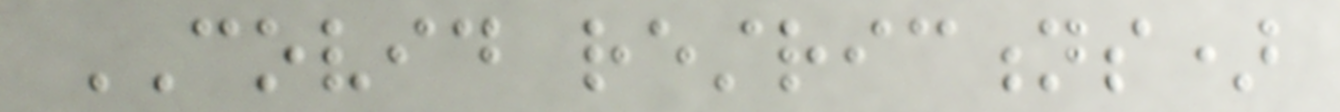COVID restrictions)
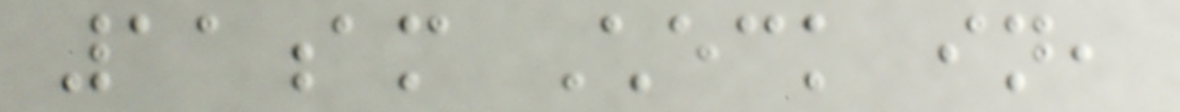11am Check in,
